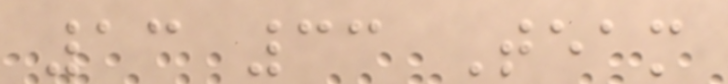13 33 Team
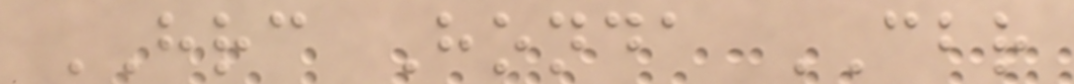HRC Honda CBR
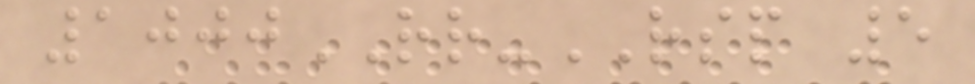1000RR-RSP 5
